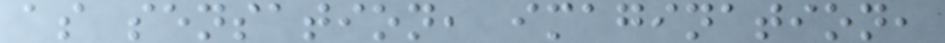as sensation, imagination,
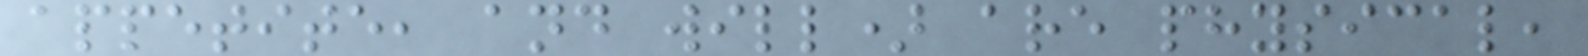appetite, and will) are physical,
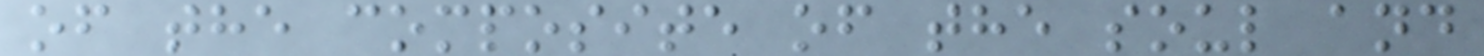of the composite of the soul and
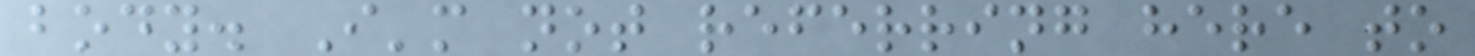body. I'm not referring here to
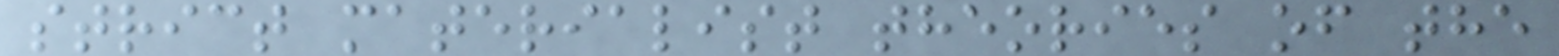strict materialist theories of the
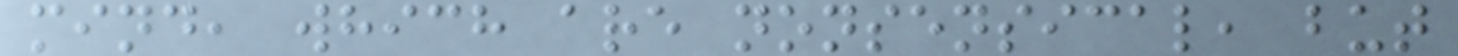mind, which are nonsensical, but
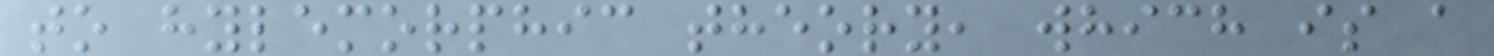to hylemorphic theory, which is a
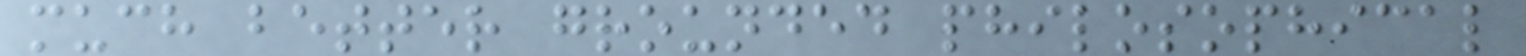much better grounded philosophical
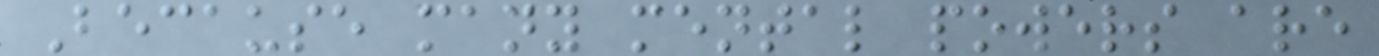Because many mental powers are
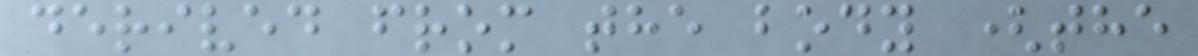derived from the body (the
